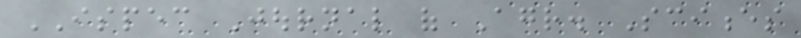ISPEC Journal of Agr. Sciences
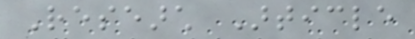Research Article
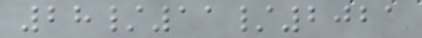28/11/2021
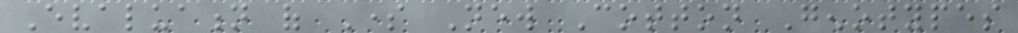Evaluation of Some New Cotton Genotypes
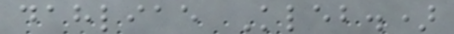dahliae Kleb.)
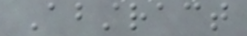Abstract
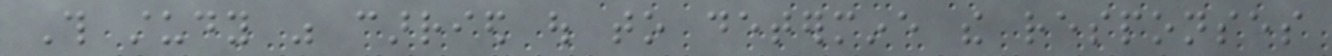This study was carried out to determine the responses
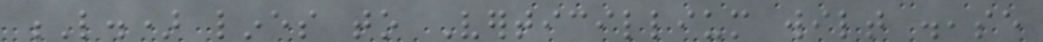L.) lines to Verticillium wilt disease
